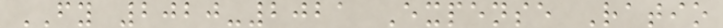FY 2020-2021 Expense Ratio
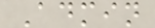Admin
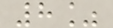8%
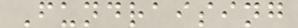Fundraising
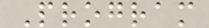Program
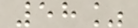58%
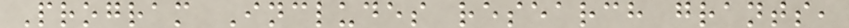Program Includes research grants,
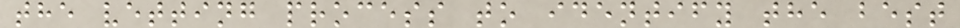the vetting process to identify the best
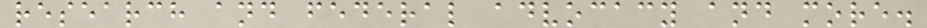research and federal advocacy and more.
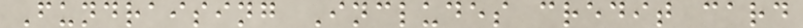Fundraising Includes credit card
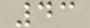43
